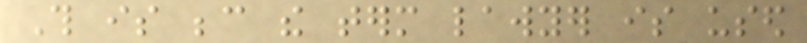This is because the term lawyer is used
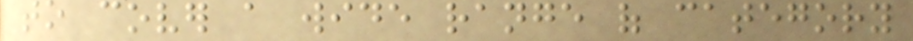to cover a wide range of category
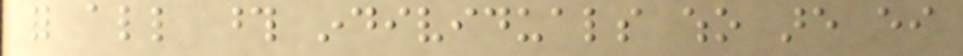for all those individuals who are either
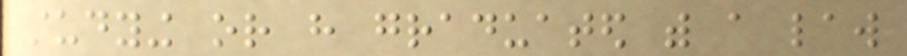studying or have graduated with a law
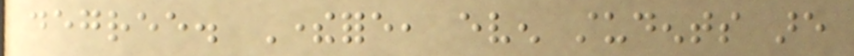degree. Therefore, even students are
